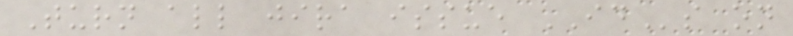Turn all jira issue IDs on
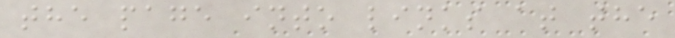the page into links at the
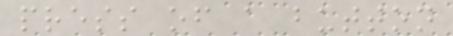press of a button
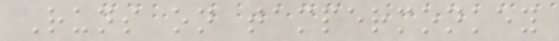Runs on tampermonkey
